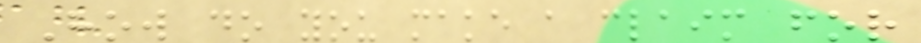How do you make a claim for
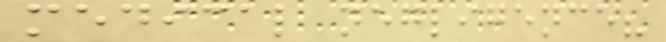medical negligence?
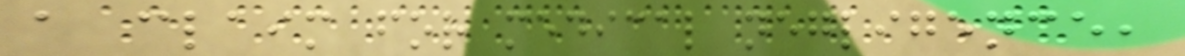a claim for medical negligence,
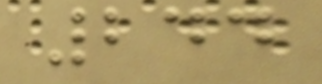244
